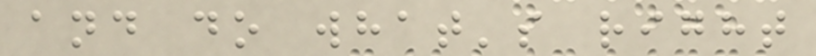and do what's right
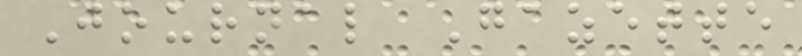Journal Gazette
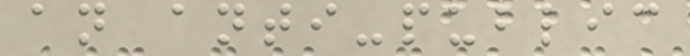an anti-public
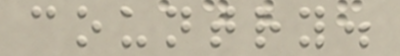country.
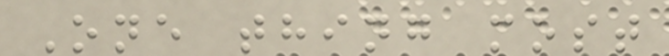One thing most
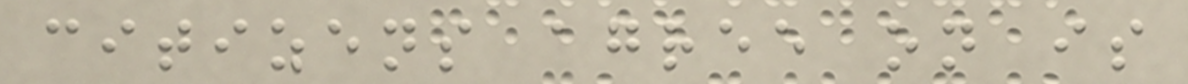citizens agree on is
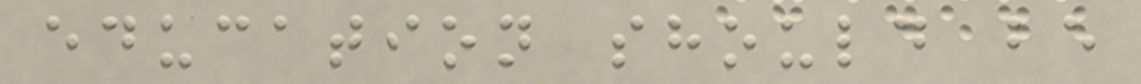education should be
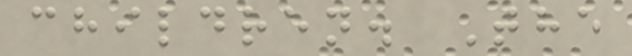children. The
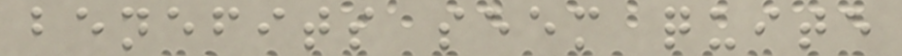benefits seem quite
